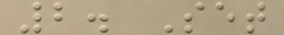2. Set
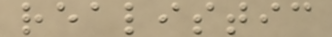realistic
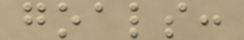goals:
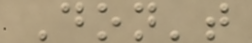Don't
